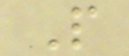P
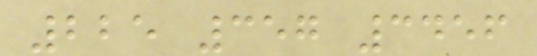225 357 3456
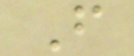F
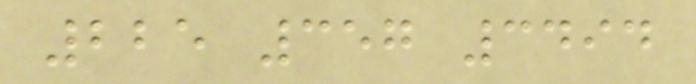225 357 3494
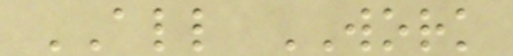ALL WORK
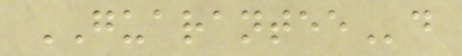GUARANTEEd
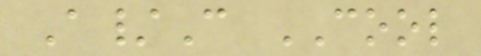A/C COOL
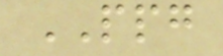PPG
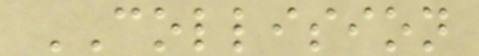COLLISION
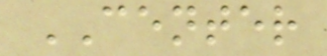CENTER
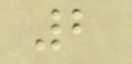2
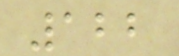122
